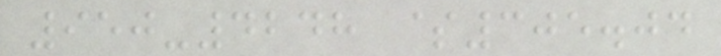950-4248 $305.04
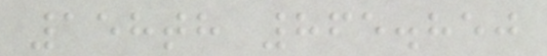158th 865.850
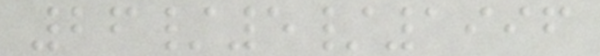26/5/1996
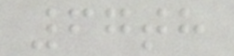67th
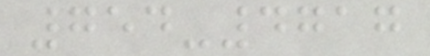754-4717
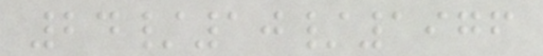24/10/1976
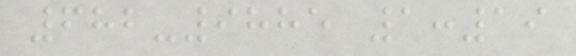682-9885 1:19
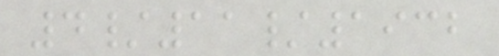4/11/1932
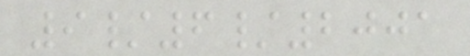9/6/2001
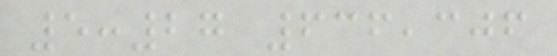5:27 636,306
